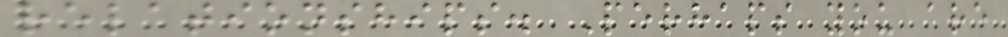relationships. Perhaps you are
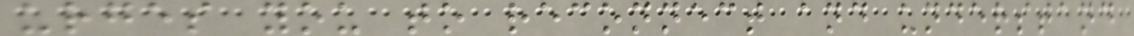urges you to reconnect and understand
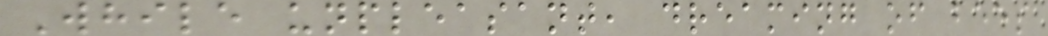While unpleasant, dreaming of bees
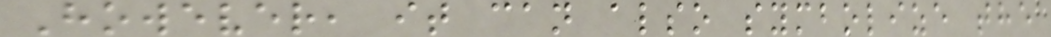However, it can also symbolize the
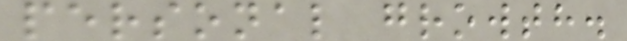personal growth.
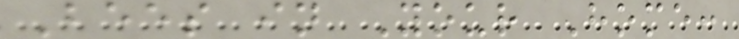Bees in Your Home:
